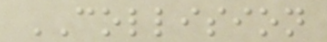COLLISION
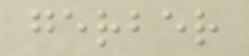gerber
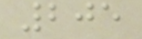205
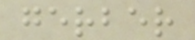gerber
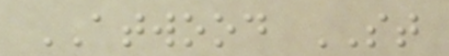ATWOOD ST
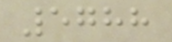5788
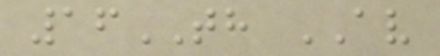16TH AV
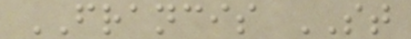FRANCIS ST
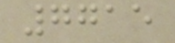7715
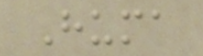Huma
